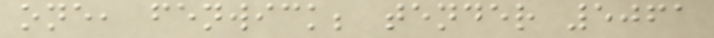one, fenwick; tender 5061
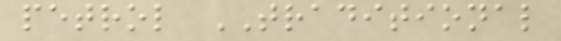petrol TRADITIONAL
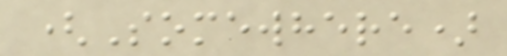(Somewhere)
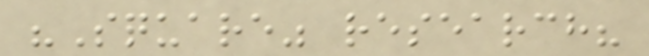"Square" research?
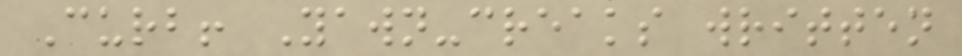Curb! Yawn-creaks written
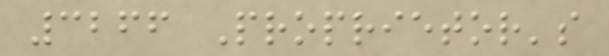3266 Proprietor's
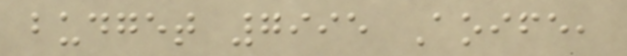budget 7995 Aoife,
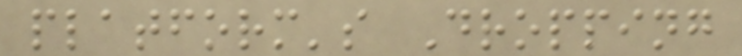platform's Dropping
